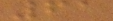61
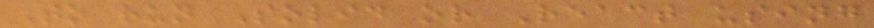To run Solid or React using
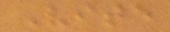Vite
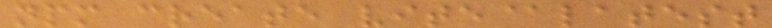npm create vite@latest
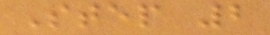Step 2
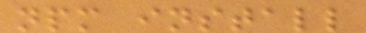npm install
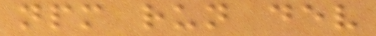npm run dev
